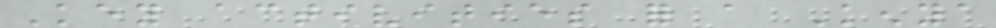Key activities for a Kenya
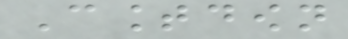Countdown
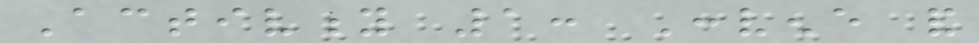Activity 1: Convene and
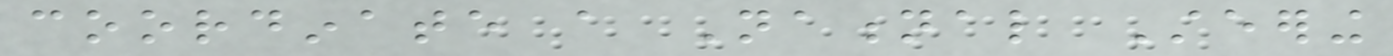coordinate a National Steering
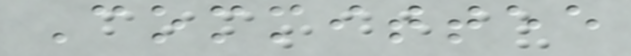Committee
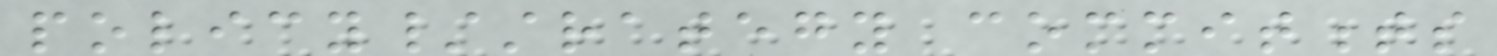policy/strategy commitments
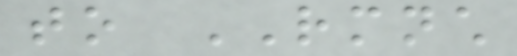to RMNCH
